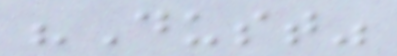"Dust"
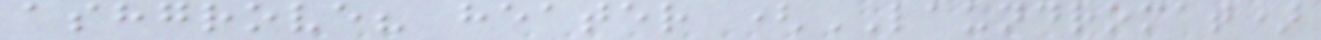ashgrove? heater (LAUNDROMAT)
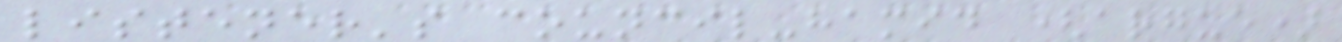listener's council-hamid (argue)
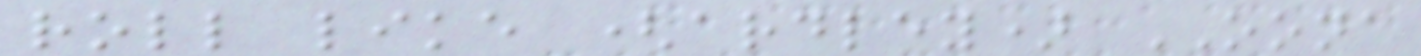roll like (ardley) OONA
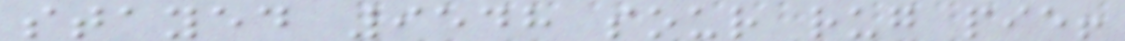stayed 9548 sour rug pie!
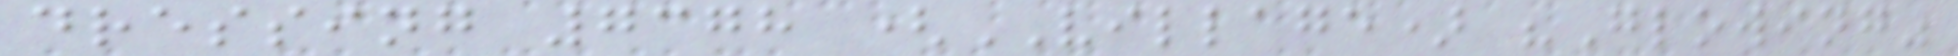dressing 7378 (VILLAGE) "Glowing"
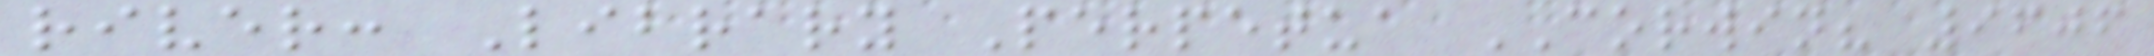river: Library Perpetua CORWIN? 9606
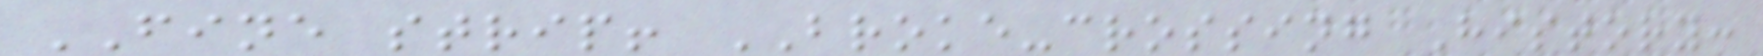FINE strip! BROKE-crossing History:
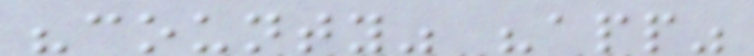"county" "app"
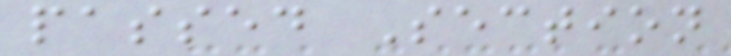passed Section
